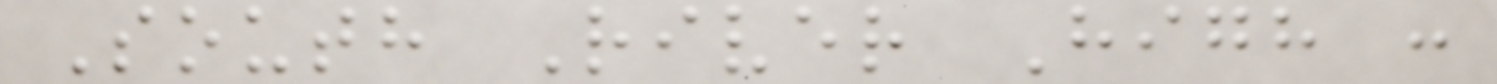South River High :
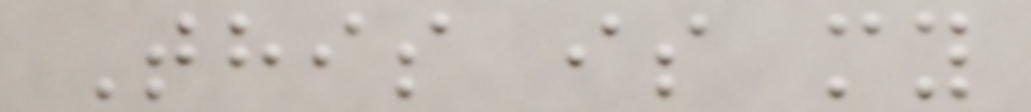This is my
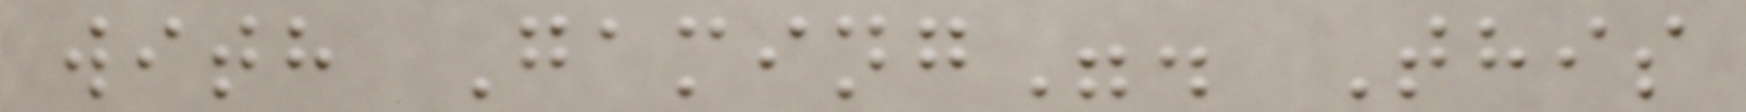with Gaming". This
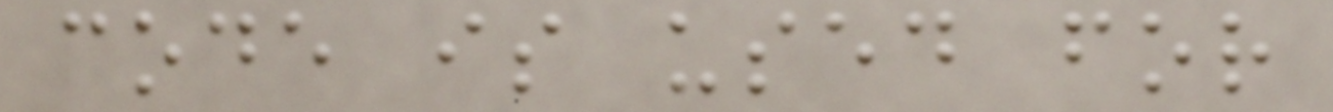code is used for
